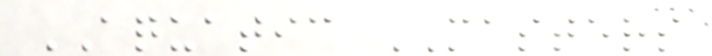AQUATIC MASTERS
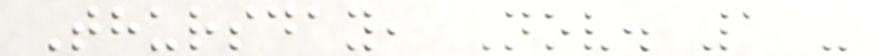Thursday, Nov. 1 -
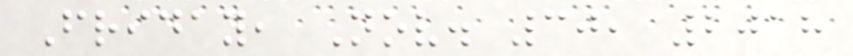Friday, Nov. 30, 2018
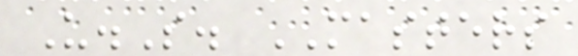U.S. MASTERS
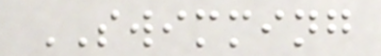SWIMMING
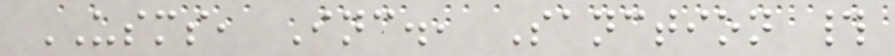USMS, Inc., Sanction #
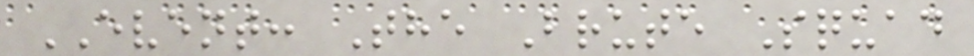EVENT: The Brute Squad
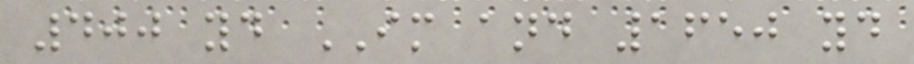400 yd IM and 1650 yd
